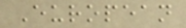European
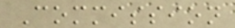Commission
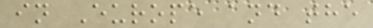in Europe and the
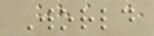World
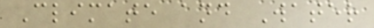Climate and Water
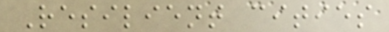Resilient cities
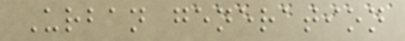Urban generation
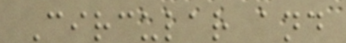Circular and
